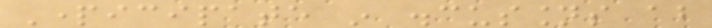Participate in discussions about
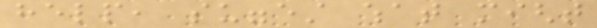help, suggest what might
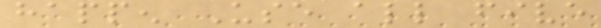happen Use all five
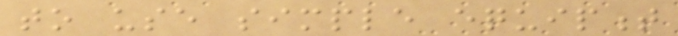to use simple equipment
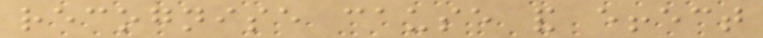recognise cause and effect
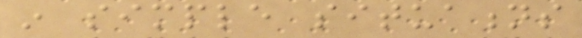in simple situations
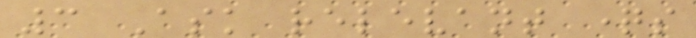3 Ask relevant questions
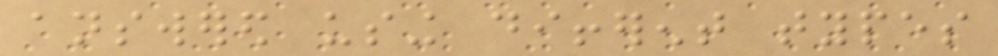answered using different types
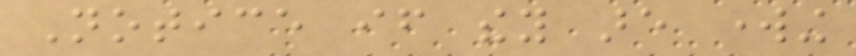Notice if they are working
